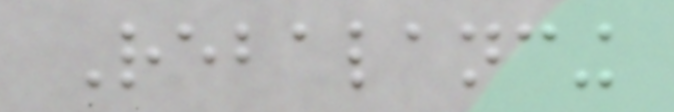Rebalancing
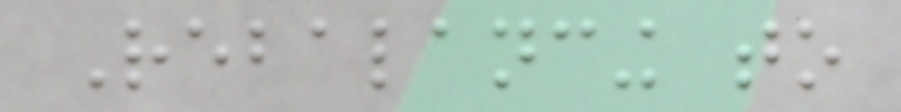Rebalancing to
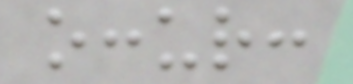occur:
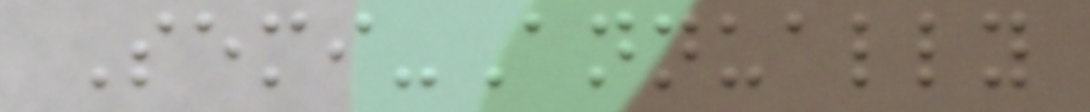Semi-Annually
